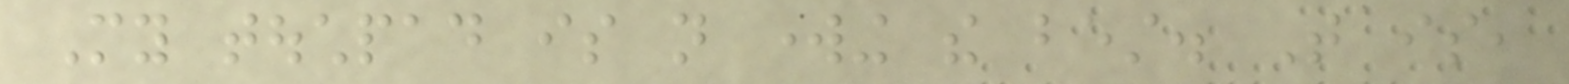My touchpad is not working the best. That is,
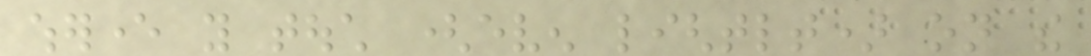wherever you touch (even lightlt) on the
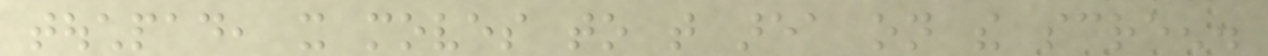touchpad, it moves to that area on the screen.
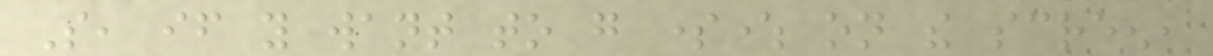So, if you want to go somewhere on the screen,
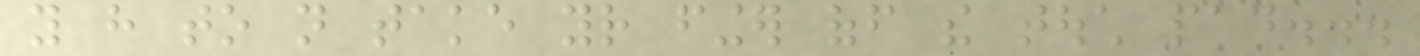you have to not take your finger off the touch pad...
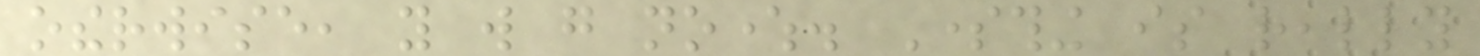otherwise, you will go nowhere. Something is really
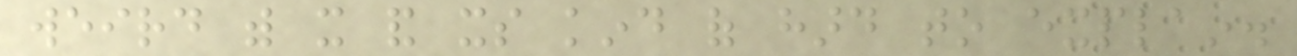weird with it and its kind of hard to explain.
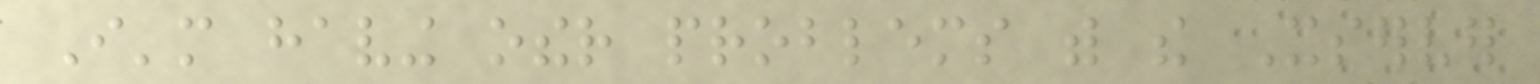I'm having other problems with the Xserver
